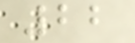22
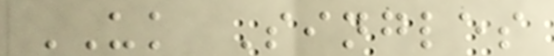UK Singles
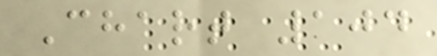Chart 104
